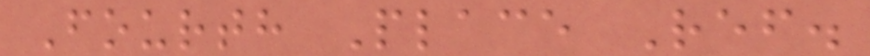Fourth Place Ref.
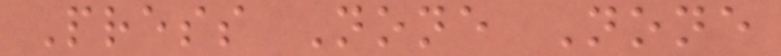Press None None
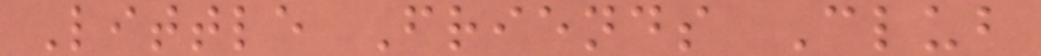Little Friends Club
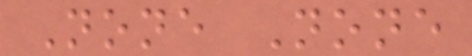None None
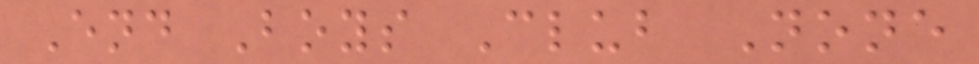End Boys Club None
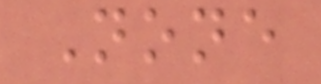None
